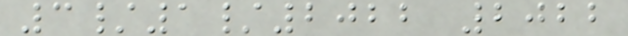3/1/2022 2022
